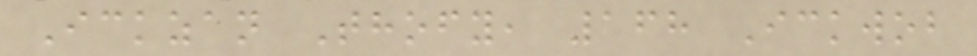Ickzan Thofy, 168 Ickwob
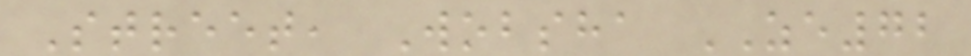Street, Wobsha ZE72
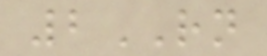2RN
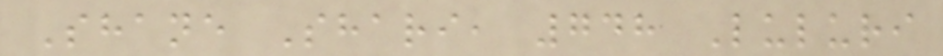Shane Shari, 748 Luluri
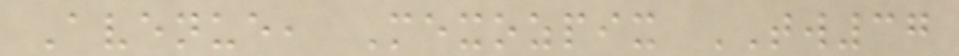Avenue, Mexozpix TW37
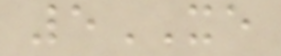5XE
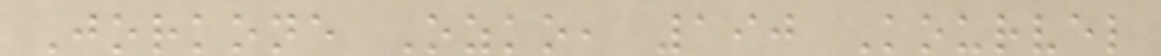Jorkone Ozko, 190 Kourvel
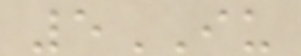5IU
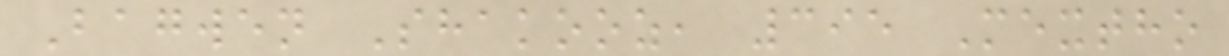Bagwen Shakooz, 395 Mextho
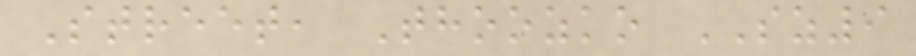Street, Thoozko SZ9
